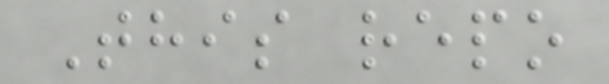This repo
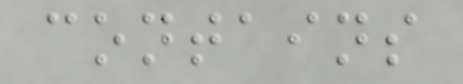contains
